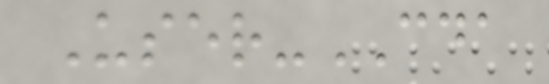User-CDA
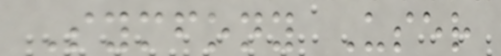Symfony User
